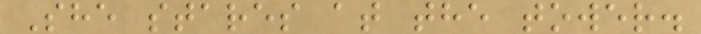She stares at the tower.
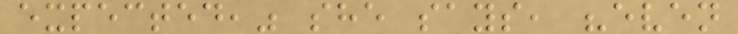expected," she says, "even
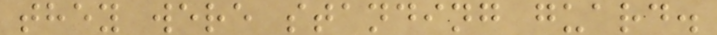they were standing guard.
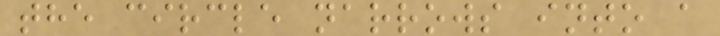the circle narrows into a
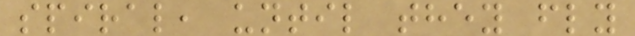spiral, until they fly
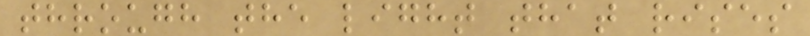through the light that rises
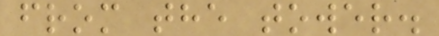from the tower.
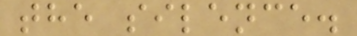the silence.
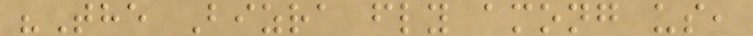"The Bizra fly among us,
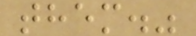them."
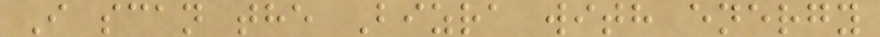I scan the Bizra with energy
